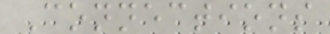Connections
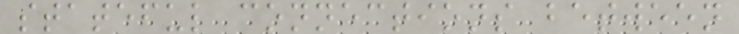stateful connections between
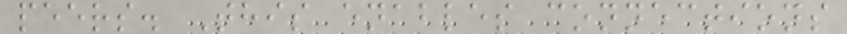peers. This enables connections
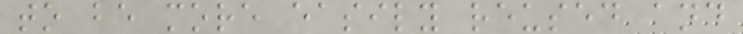to be more easily reused and
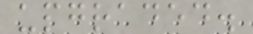upgraded.
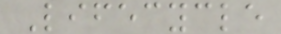Lifecycle
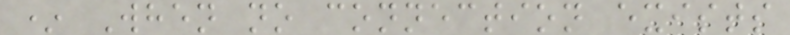* When no connection exists
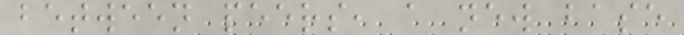between peers, a new base
